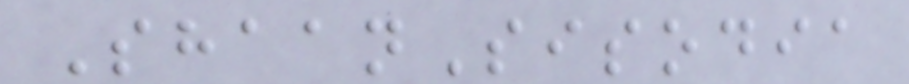ShaanSisodia
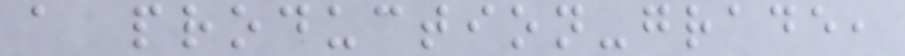a production-grade,
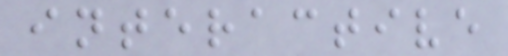interactive
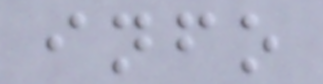info
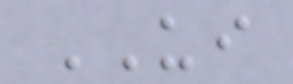UI
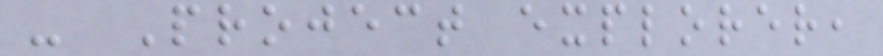- Project explorer,
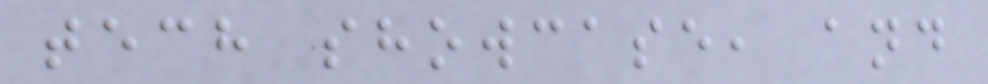tech showcase, and
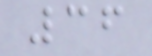36
